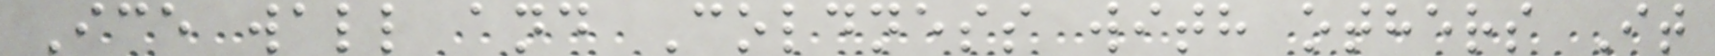Ice wall and Coldness with others It
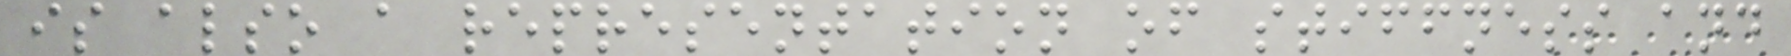is also a representation of stiffness and
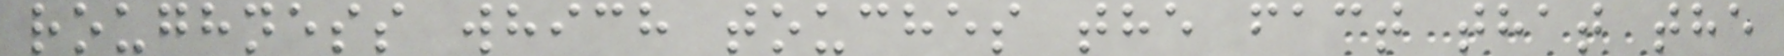roughness which touches the fact that the
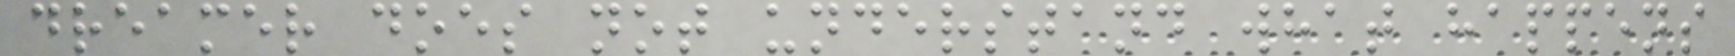dreamer does not understand what happens
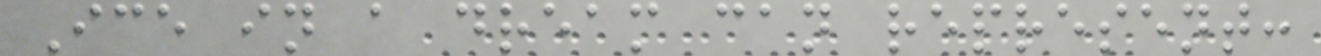Ice in a dream can represent:
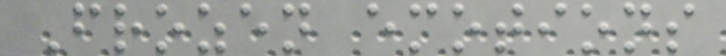Frozen emotions
